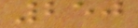250
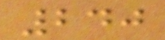240
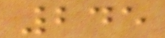245
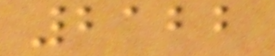2122
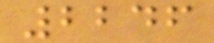2246
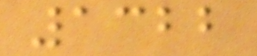1322
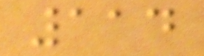114
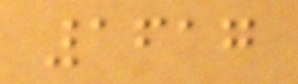1617
